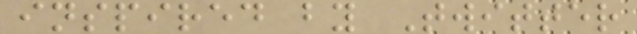inspired by Twitter
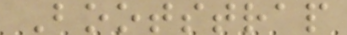Bootstrap
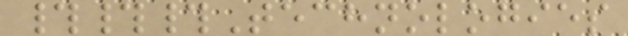###Technologies
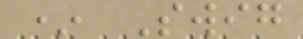* Swig
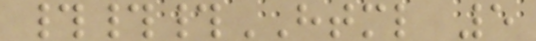###HTML 5
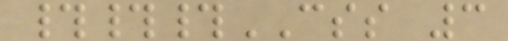###CSS 3
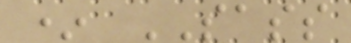* SASS
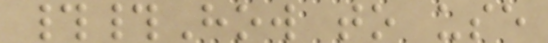##How to use
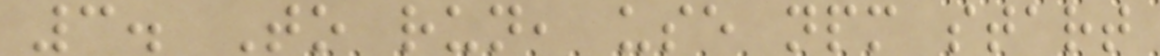3. To run, use npm start
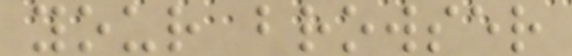your browser
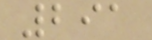291
